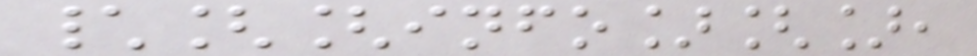\[[info][],
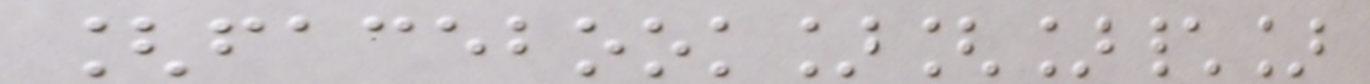[facebook][]\]
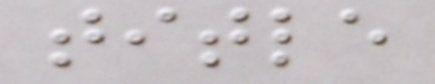title
